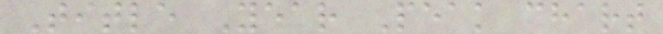Title Year Peak chart
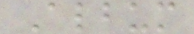Album
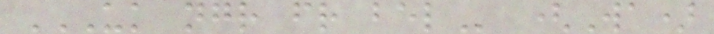UK NGR FR BEL (Wa)
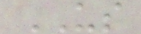US
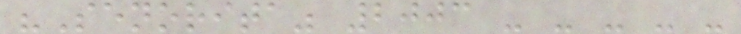"Senorita" 2003 - - - - -
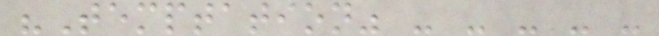"Temptation" - - - - -
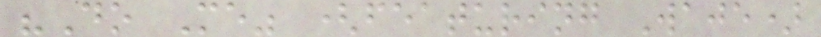"Do Me" (featuring Waje)
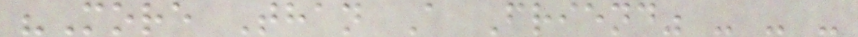"More Than A Friend" - - -
